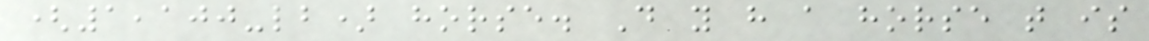(1,100-lb) horse. Do you have a horse that is
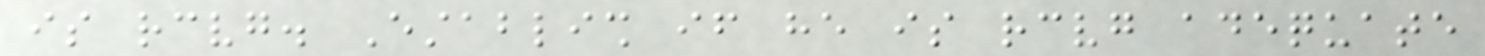is receiving. Establish if he is receiving adequate
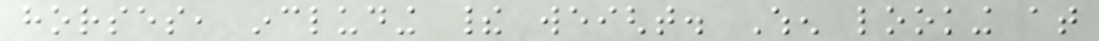horses, including their weight. When looking at
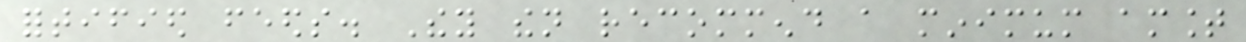fortified feeds. They then recommend a minimum amount
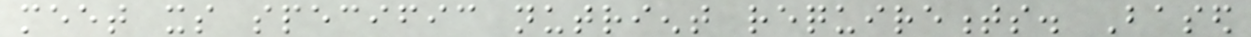meet its specific nutrient requirements. Based
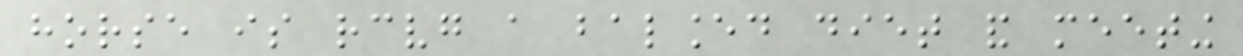horse is receiving a balanced diet and meeting
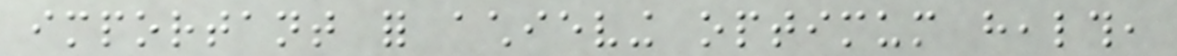important for achieving optimum health,
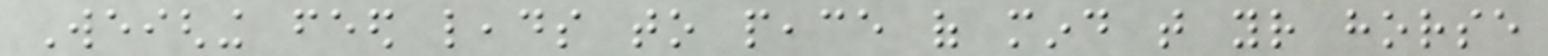Weighing feed leads to peace of mind that your horse
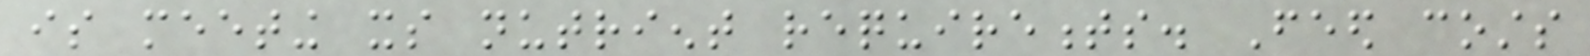is meeting its nutrient requirements. Feed costs
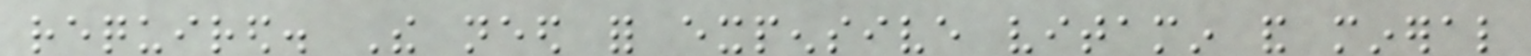required. The need for expensive vitamin and mineral
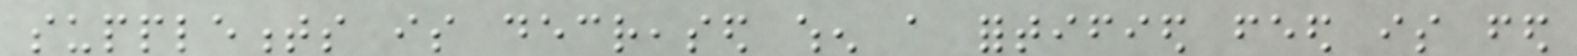supplements is decreased when a fortified feed is fed
